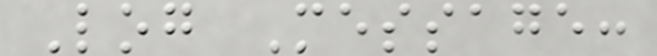Log Message:
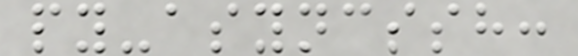py-asyncssh:
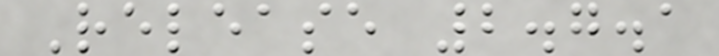Release 2.7.1
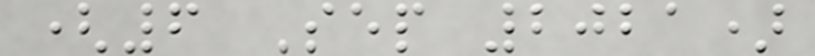(6 Sep 2021)
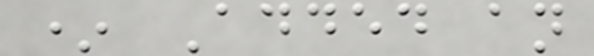* Added an
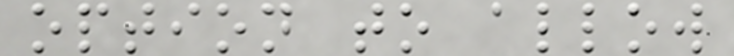option to allow
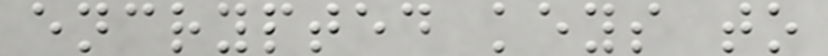encrypted keys to
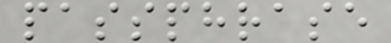passphrase
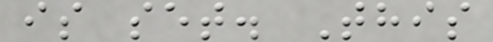is set. This
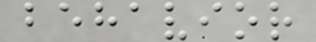behavior
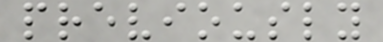previously
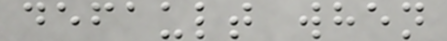default when
